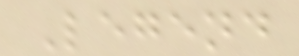Legend
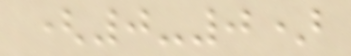(0-0)
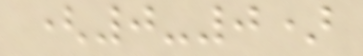(0-0)
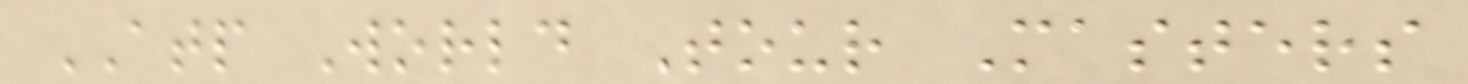ATP World Tour Masters
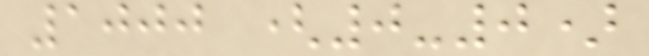1000 (0-0)
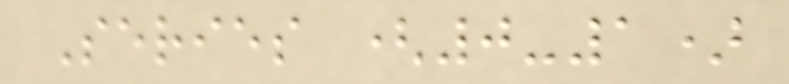Series (0-1)
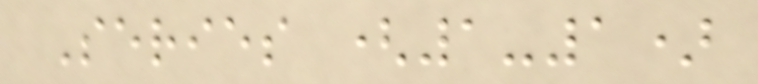Series (1-1)
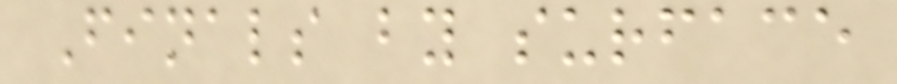Finals by surface
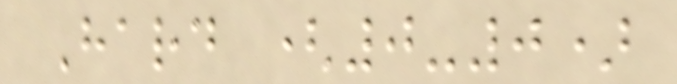Hard (0-0)
